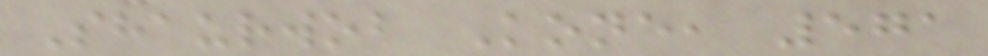Shaurwob Kone, 571
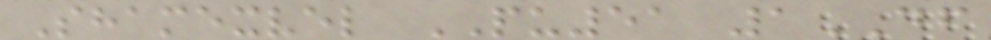Shamexvel PU51 1DF
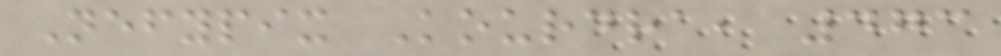Nefypix Kourdra, 473
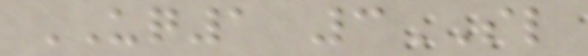UQ1 3SL
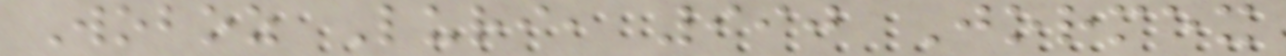Woboz Luri, 990 Jormex
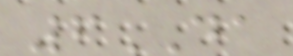6DA
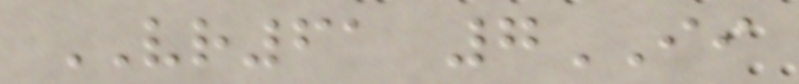VR61 7II
